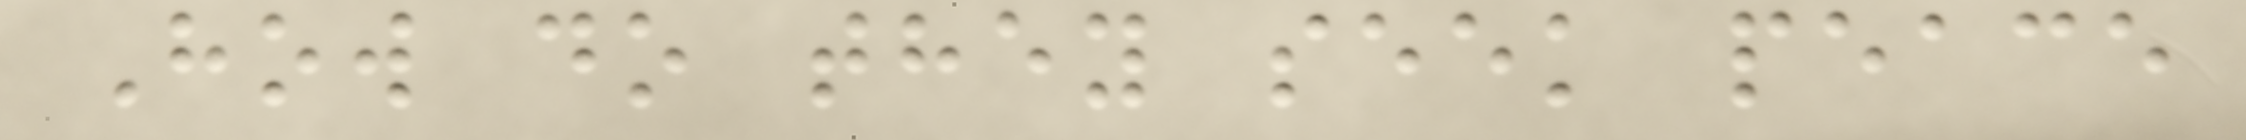How do they seek peace
